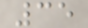35
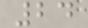24
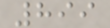899
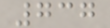737
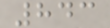843
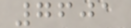7601
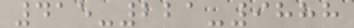415-221-9888
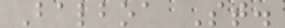Balboa St.
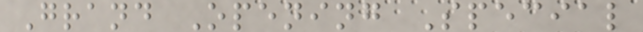Grand Opening Special
